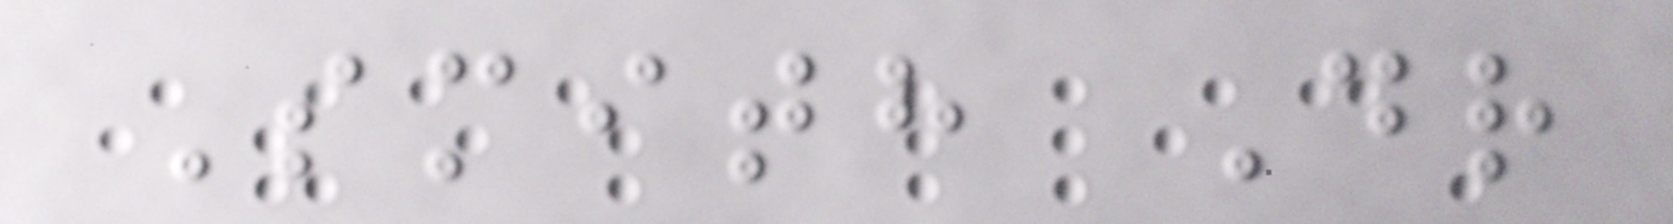Smith Dr
